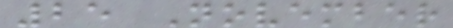25 November
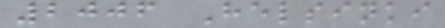2006 Helsinki
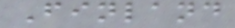Finland
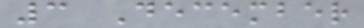3 December
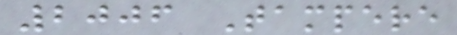2006 Tampere
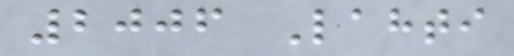2006 Lahti
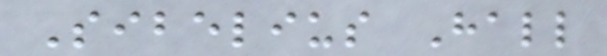Sibelius Hall
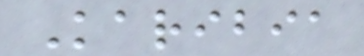Karibia
